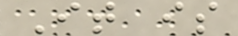It is
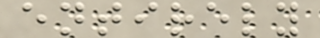entirely
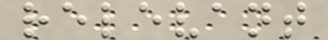relevant
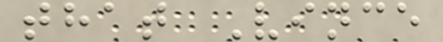that Vince
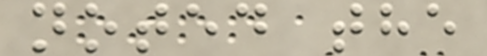noted the
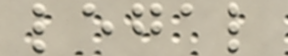legal
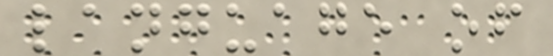language of
